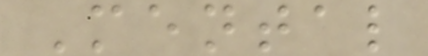Mental
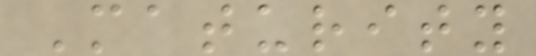Maturity
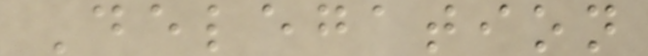Delegation
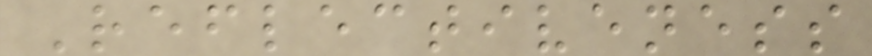Reflectiveness
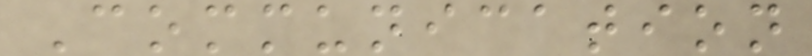Communication
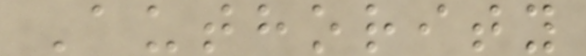Authority
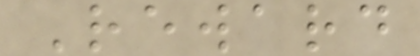Reward
